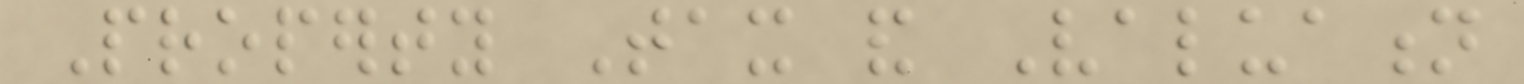Property Tax and Valuation
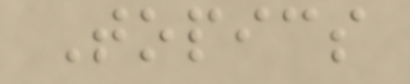Topics
